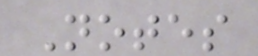Notes
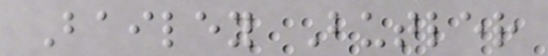Bailey Butler
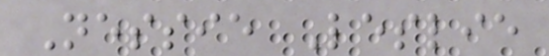Nessie Leslie
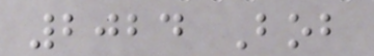2024 Bob
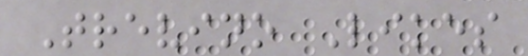Trevino Likes
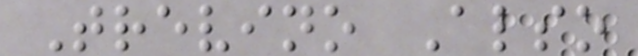Trevino Also
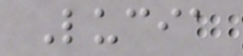Lucia
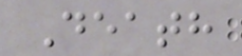Death
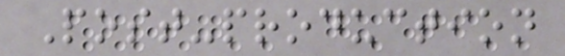Post-production
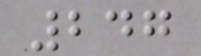247
